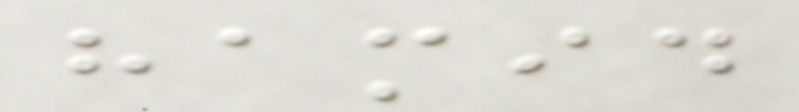hamid
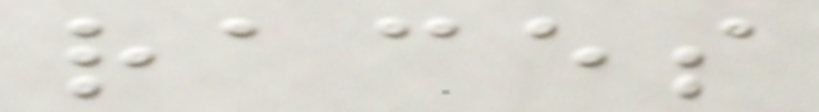races
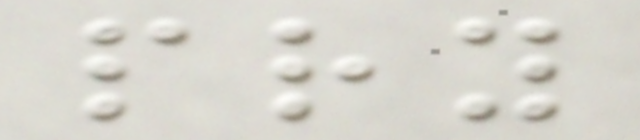pry
